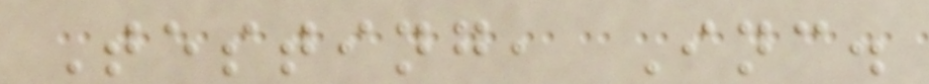Testing, Inc.
